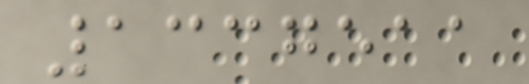1337511
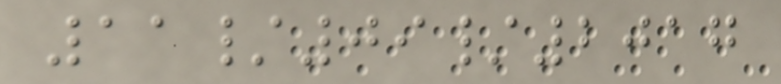11/09/2017
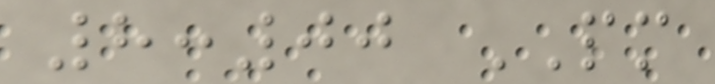8:00 PM
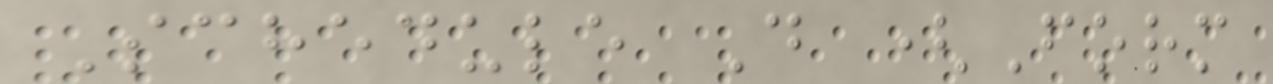Schedule D (Form
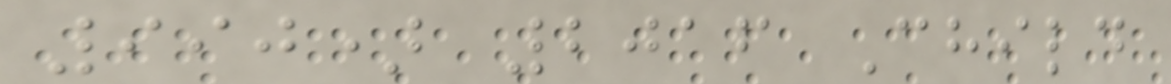990) 2016 Child
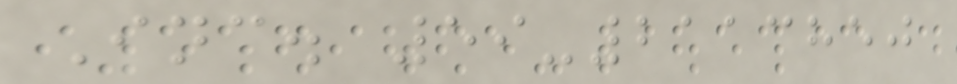Inc. 59-2113850
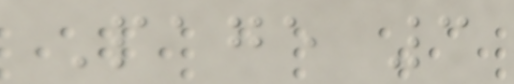Page 3
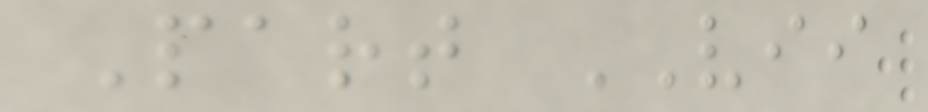Part VII
